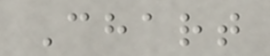Chart
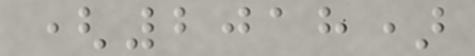(2018)
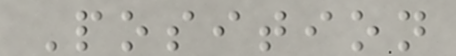Position
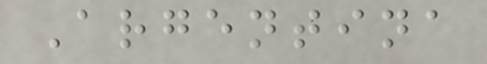Argentina
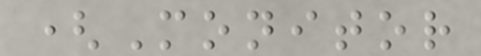(Monitor
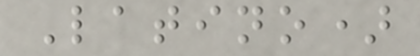Latino)
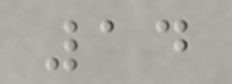14
